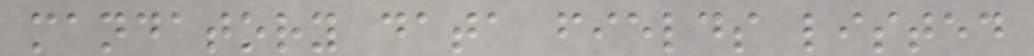mandatory data fields listed
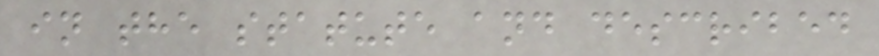in the statute and described
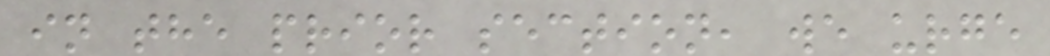in the prior section, we urge
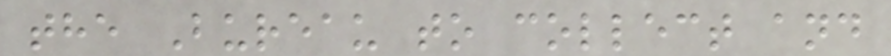the Bureau to collect and
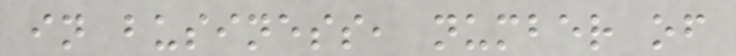in business, number of
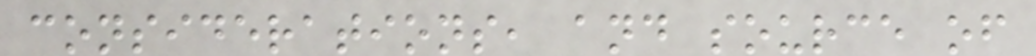considerations, and source of
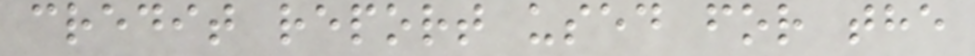credit report used for the
